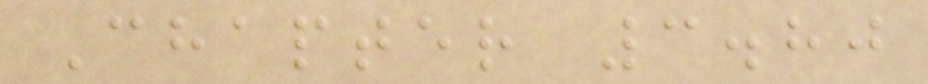Chapter 3.80
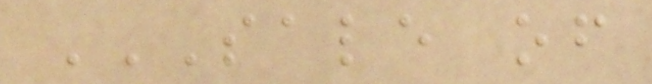SALE OF
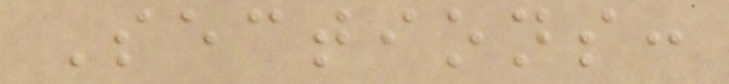Sections:
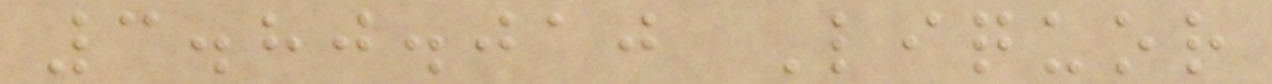3.80.010 Liquor
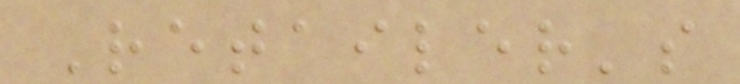Retailer's
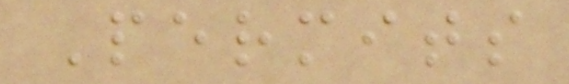Permits
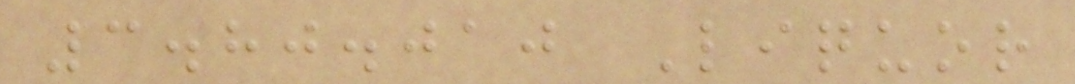3.80.010 Liquor
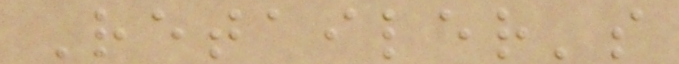Retailer's
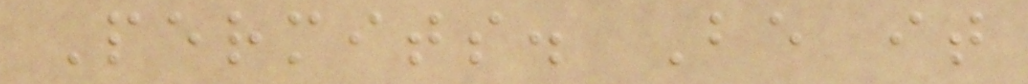Permits. Be it
